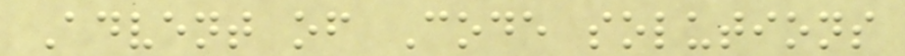Advent of Code solutions
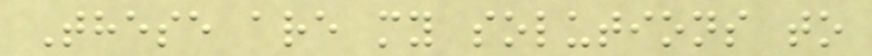These are my solutions to
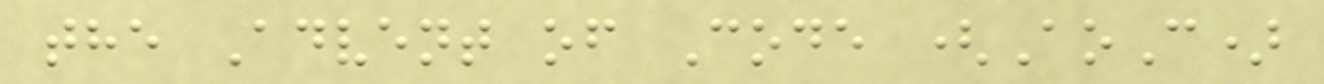the Advent of Code (AoC)
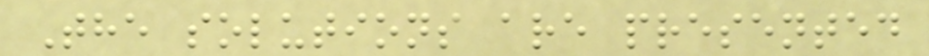The solutions are presented
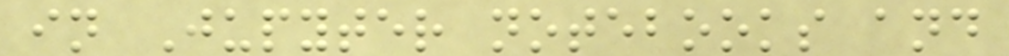in Jupyter notebooks and
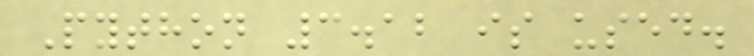Python 3.12 is used.
